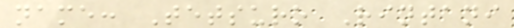name: Tetsuro Rintani
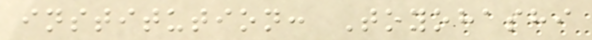institution: Toyohashi
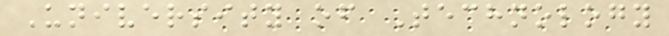University of Technology
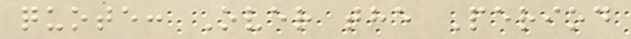quote: Over the Period
